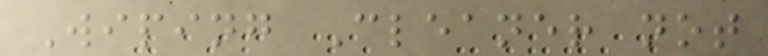Wiping Cleaner not
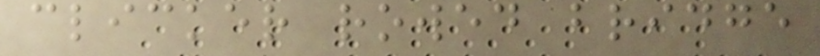clicker rowed bridge
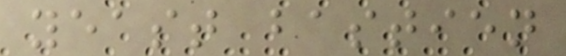yeast bastien
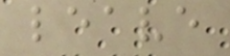leave
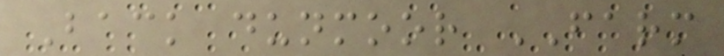Back dunmoor FARM
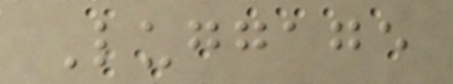Luggage
